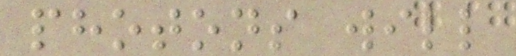photons will
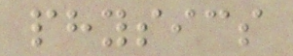physics
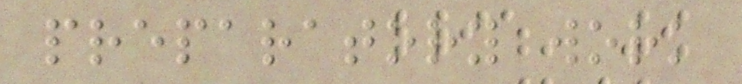preparatory work
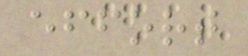effort
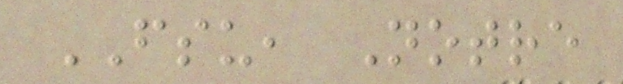FSU, Notre
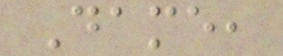Dame,
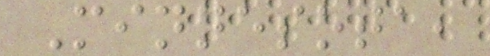Minnesota,
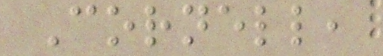Cornell,
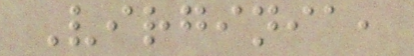Virginia,
